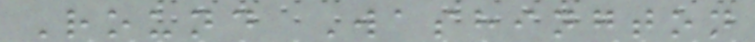Round Washington
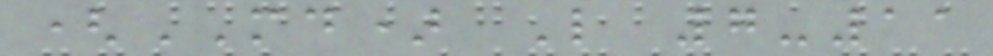(MD) L 7-11
